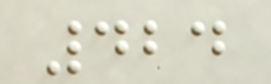424
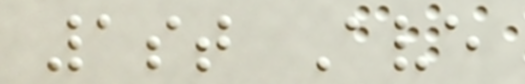1st Ave
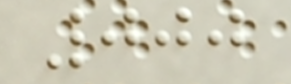000
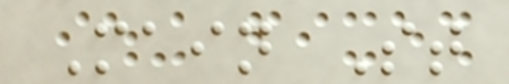Main St
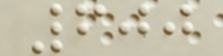600
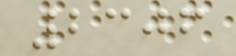2306
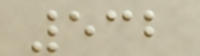532
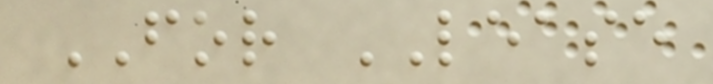FOR LEASE
